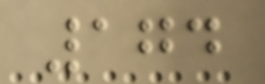174
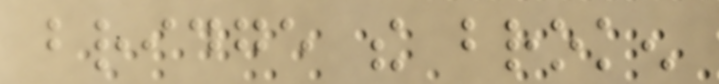bridge the broken
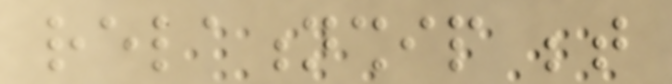relationship between
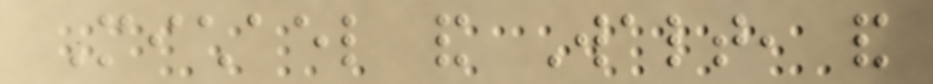Michael and Walt, and
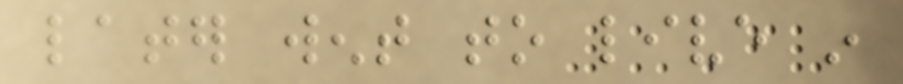later went to live in
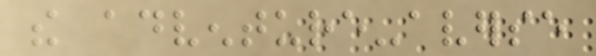the adventure-averse
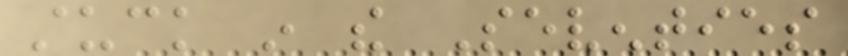stuck in the Seventies
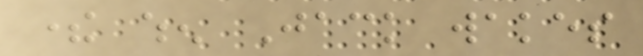there when Jack wakes
